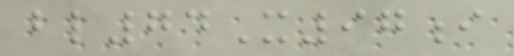bl74X97i
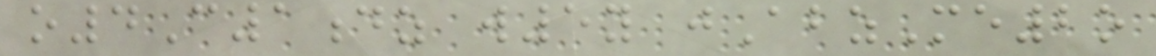o4C1dz w5y jAbzMe2o
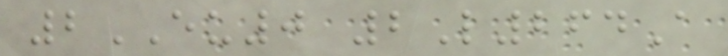2EU0 2L264A
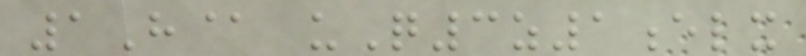1H@ uQ3z1elx
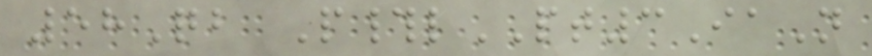58Qb P#lPT3IaN
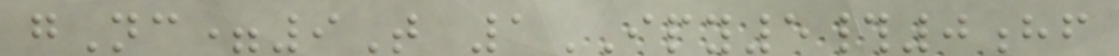gNc=9T 1IPY5#0hf
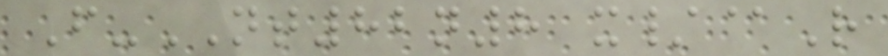F-NT82n8 x/@R
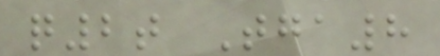q2t Tga8
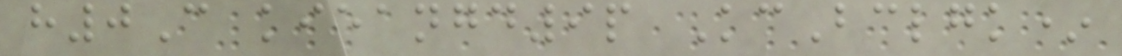h0C kieangd9p KcBclgk*
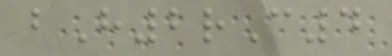bH2rC4
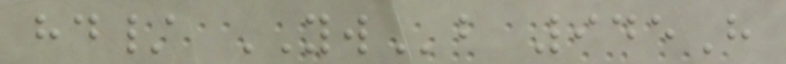hd/ YWb 945H
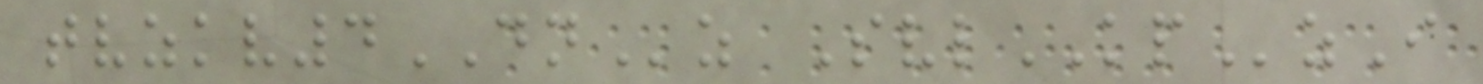tvzkv4DNz SvlKPzI
